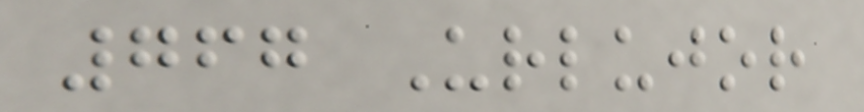767 Urlujor
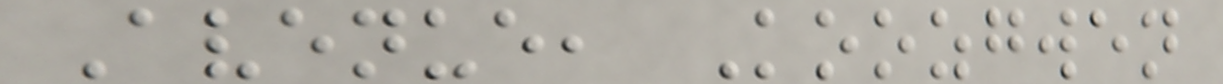Avenue, Koozgwen
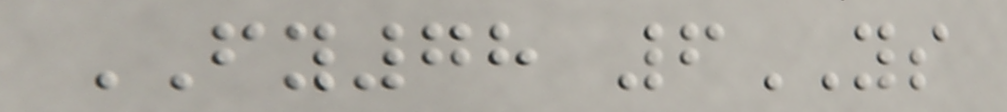FY78 6YS
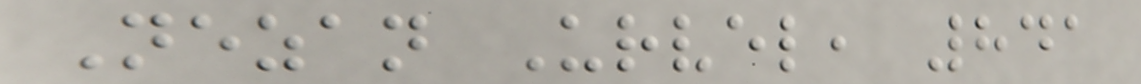Nezan Urvel, 841
